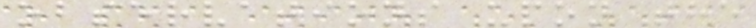observations upon the
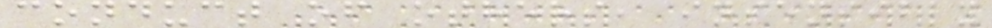conduct of others, insensibly
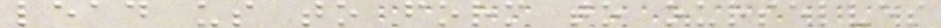lead us to form to ourselves
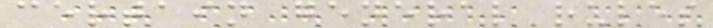certain general rules
